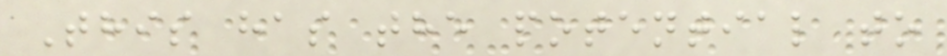This has the potential to
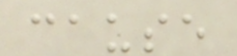cause
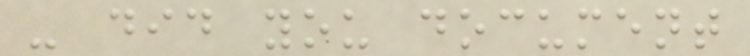- did you document
